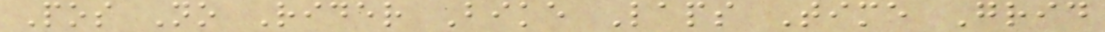Pos No Rider Bike Laps Time Grid
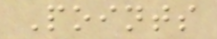Points
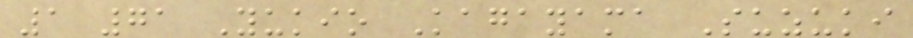1 71 Yukio Kagayama Suzuki
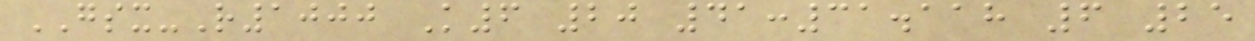GSX-R1000 K6 20 41:31.118 6 25
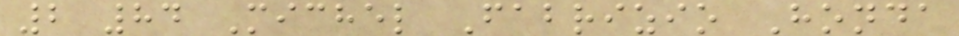2 84 Michel Fabrizio Honda
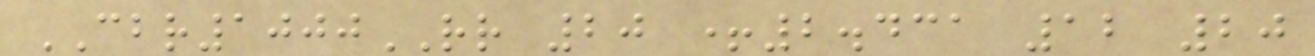CBR1000RR 20 +2.431 12 20
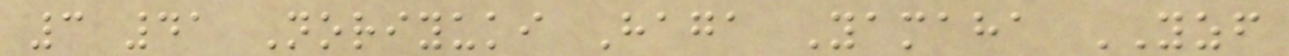3 41 Noriyuki Haga Yamaha YZF
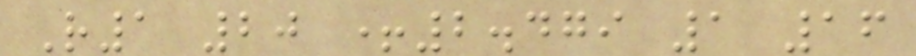R1 20 +2.479 1 16
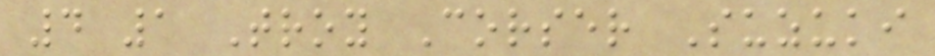4 1 Troy Corser Suzuki
